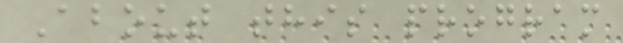About this program
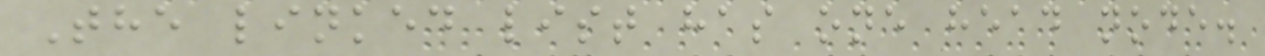The linked list has one head node.
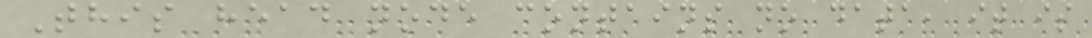This head node contains no data, it is
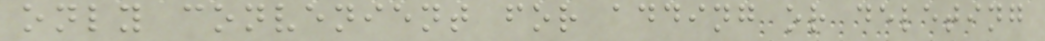only convenient for adding or deleting
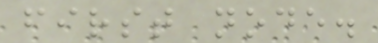first node.
